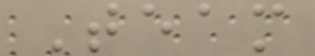Team
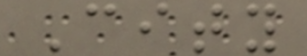City
